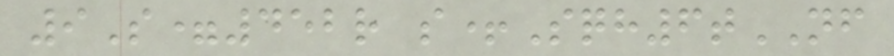9S=452r s+Sqh6tNF
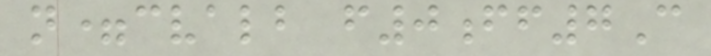n=cvalb f0ff7C
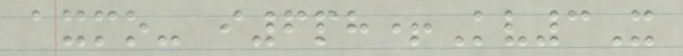axmo- i6ph+Kv3X
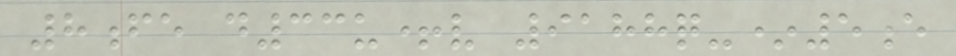8fe d33u+v 9188q-*5e
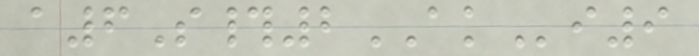a6S#2AKi9
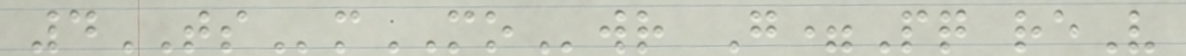4TSmMOwr G=Pq reV
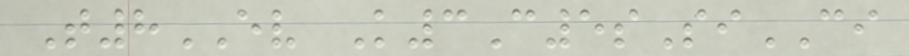T8EV K3C5sSiCI
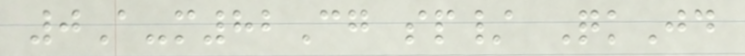0A-m82Cg sp/ QkJd
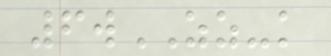6wZZ-k
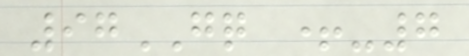97GQ +-7
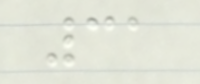31
